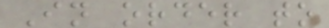In order to
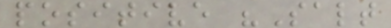positive "Salt
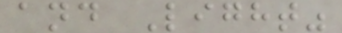and Light"
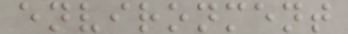environment
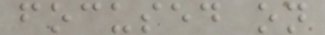focused on
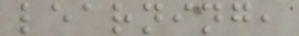learning,
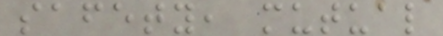safety, mutual
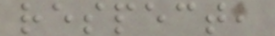respect,
